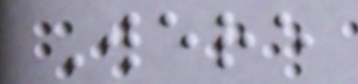Were
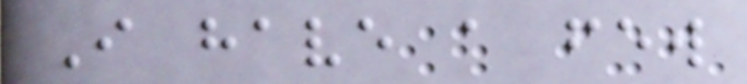I have a few
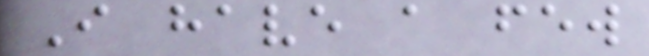I have a few
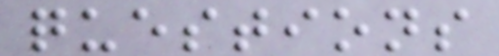questions
